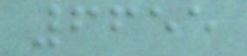6655
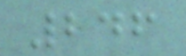246
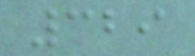329
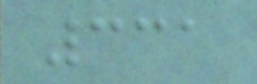331
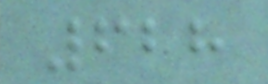628
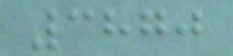3870
